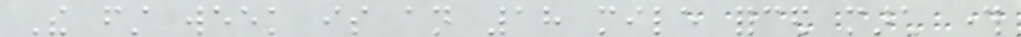The first week is an 18 mile forced march through
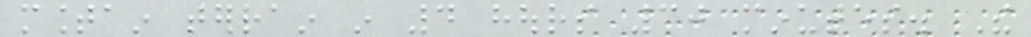mountain terrain in 4 hours 30 minutes. The
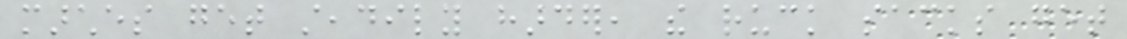marches get steadily harder, the ruck sacks get
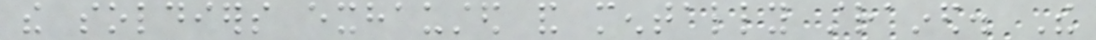the soldiers exhausted and mentally strained. The
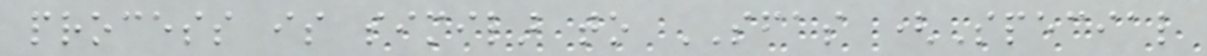process is similar to SFAS (Special
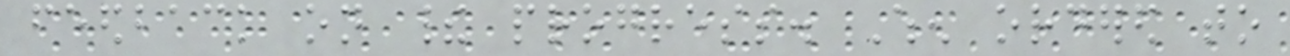feedback on their progress. When ordered to
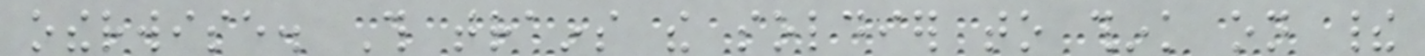otherwise. This trains the soldier to think on their
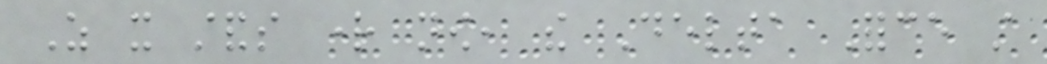As it stands right now, the Delta Force still
